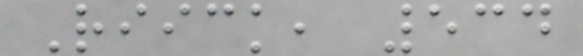Riick, 534
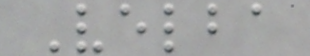Velba
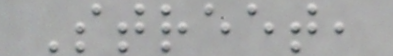Street,
